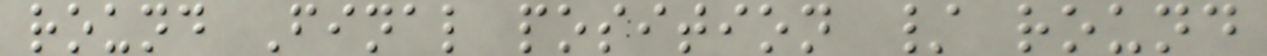round Final position / round
